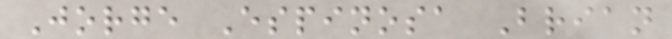Jorge Espinosa Brian
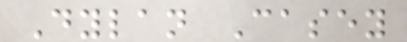Dylan Casey
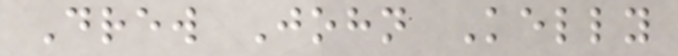Drew John Kelly
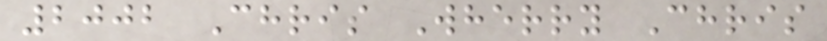2002 Chris Wherry Chris
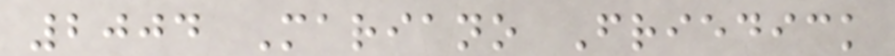2004 Mariano Friedick
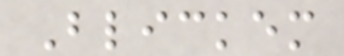Blickem
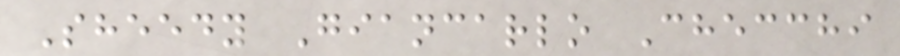Sheedy Giancarlo Checchi
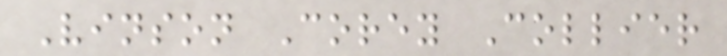Vinson Corey Collier
